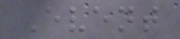Event
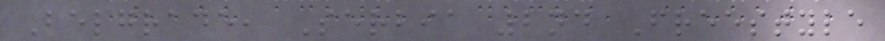Belgrade, Serbia 2nd Freestyle
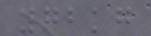72kg
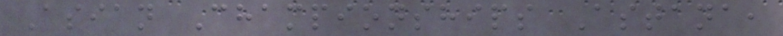Asian Championships Astana,
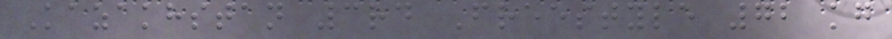Kazakhstan 3rd Freestyle 72 kg
